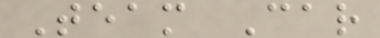Team Car
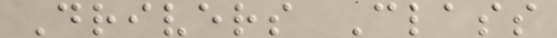Drivers Class
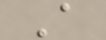A
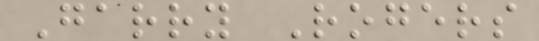Garry Rogers
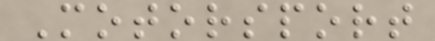Motorsport
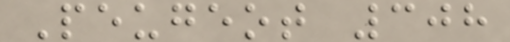Peugeot 308
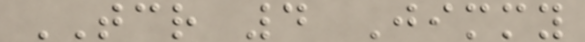TCR 4 Jimmy
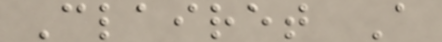Clairet A
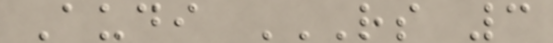Audi RS 3
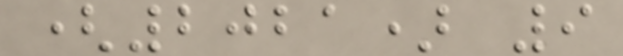(2021) 9
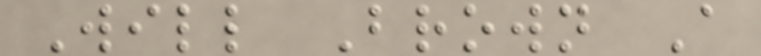Will Brown A
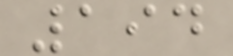194
